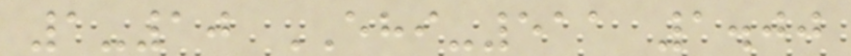1-10 EHI-511 1.00
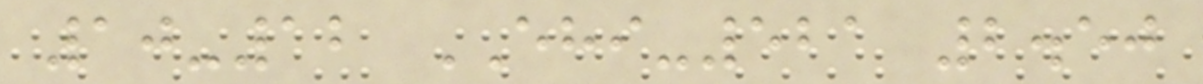10-12 EHI-521 2.50
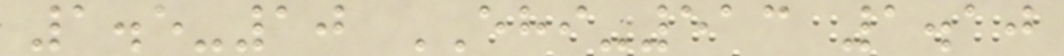1.5-10 EHI-513 1.10
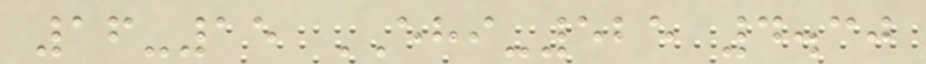16-15 EHI-525 4.30
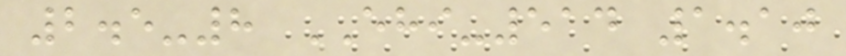2.5-8 EHI-514 1.10
